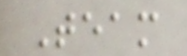Team
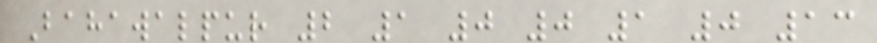Bahawalpur 2 1 0 0 1 0 13
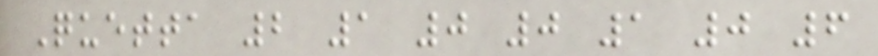Quetta 2 1 0 0 1 0 6
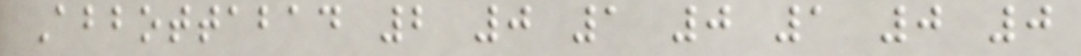Abbottabad 2 0 1 0 1 0 0
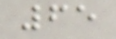65
